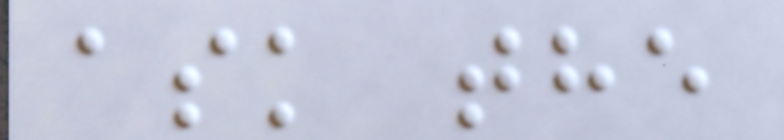ask the
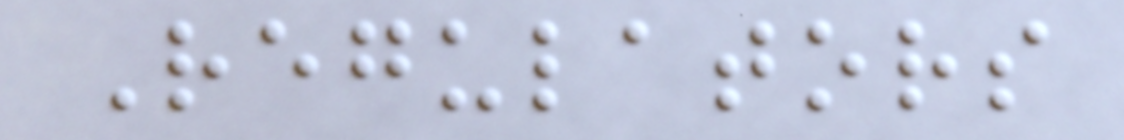Regulators
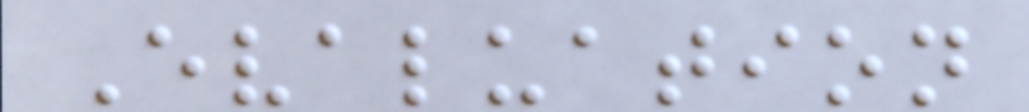Evaluation
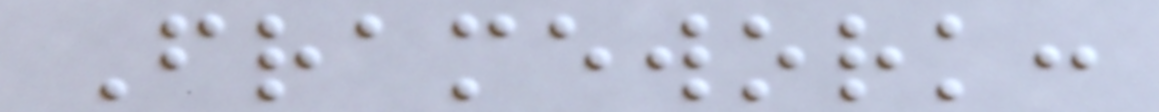Framework:
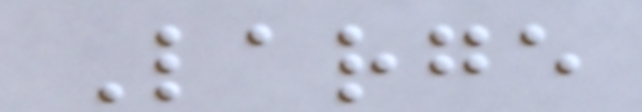Large
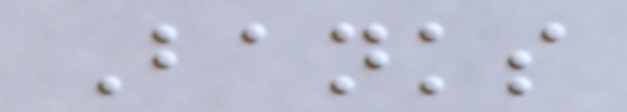Banks
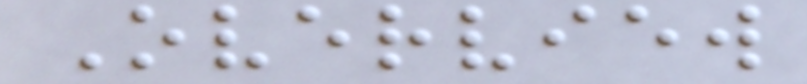Overview
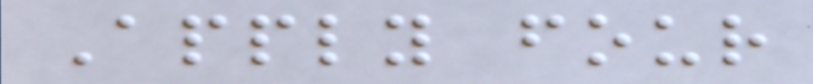Apply four
